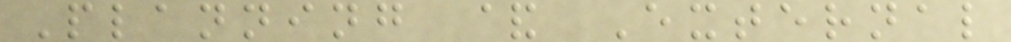Planning & External
